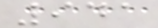941
